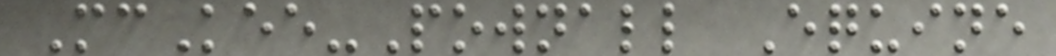McKee-Pownall Equine
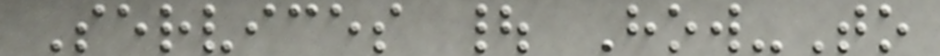Services | How-To
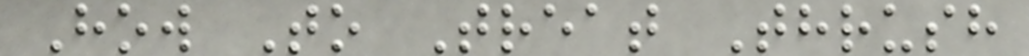How To Treat Thrush
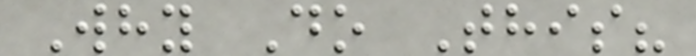Why Do This?
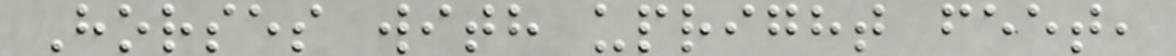Horses with upright feet,
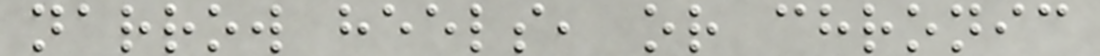narrow heels, or chronic
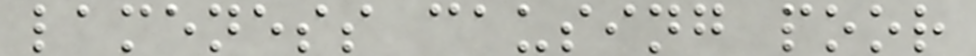lameness causing poor
